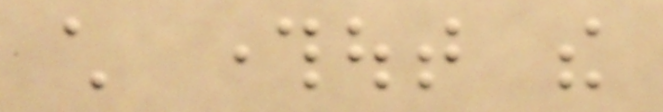child throughout the
